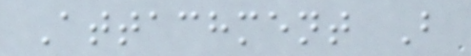Attachment B
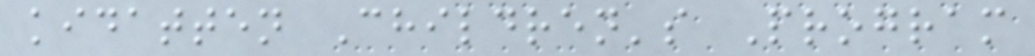kidatten Children's Program
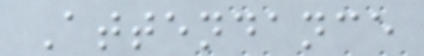Attendance
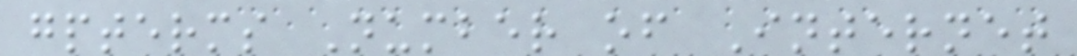gpterms Number of Internet
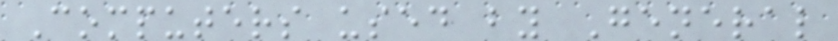Computers used by General
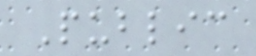Public
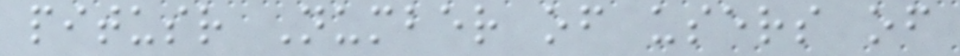pitusr Number of users of
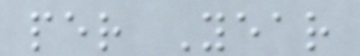per Year
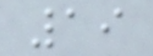19
